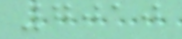7010
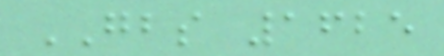GBS 1625
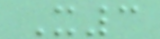X3
